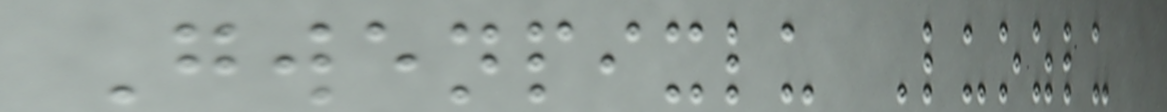Gwenpixlu Luozlu
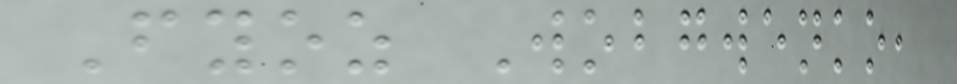Fyoz Wobgwenko,
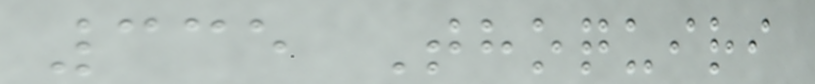335 Thoquiri
